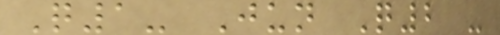Q1- Jun Q2 -
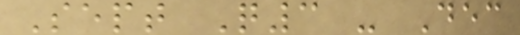Sept Q3 - Dec
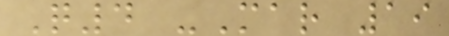Q4 -Mar 19
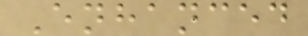Enhanced
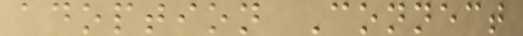adoption Connect
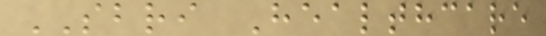SBRI Healthcare
